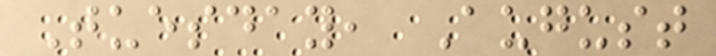Tuesday, August
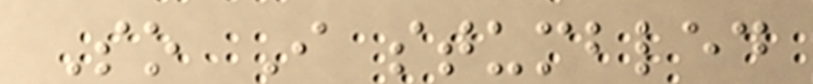So I stumbled
